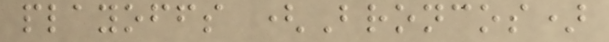playoffs (Broncos)
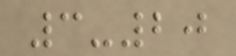3-20
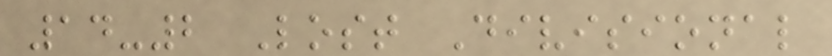14-2 Lost Divisional
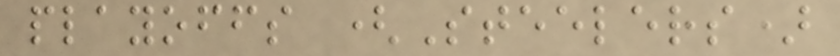playoffs (Steelers)
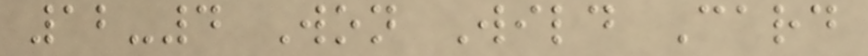12-4 Won Wild Card
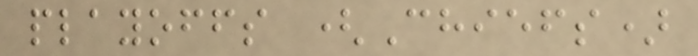playoffs (Chiefs)
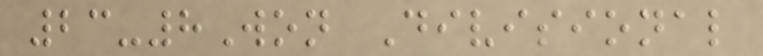23-8Won Divisional
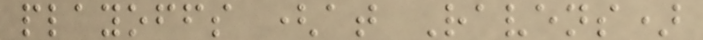playoffs (at Ravens)
